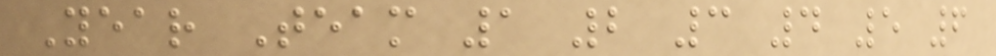Year Team 1 2 3 4 5 6
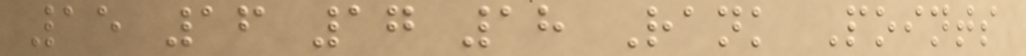15 16 17 18 Rank Points
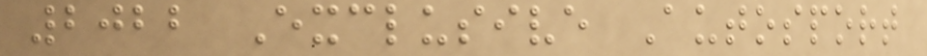2022 Exclusive Autosport
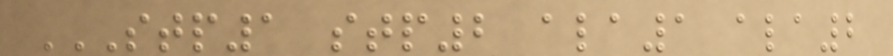STP1 STP2 ALA1 ALA2
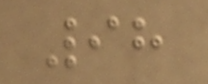98
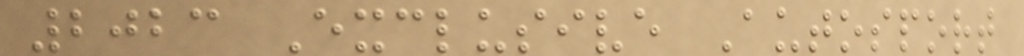2023 Exclusive Autosport
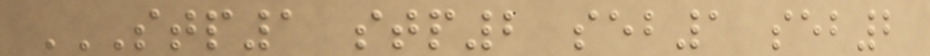STP1 STP2 SEB1 SEB2
